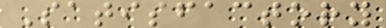Satisfactory
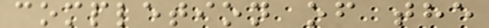completion of the
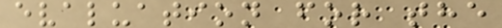evaluation for the
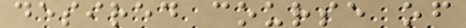desired course of
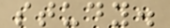study.
